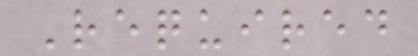Required
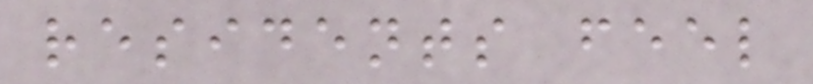residents feel
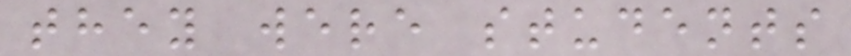they were students
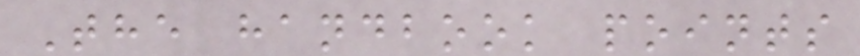The handbook points
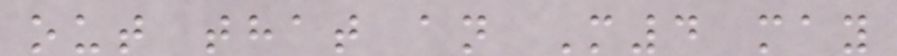out that an M4 may
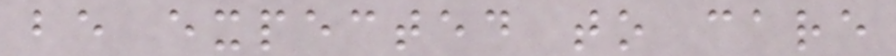be expected to care
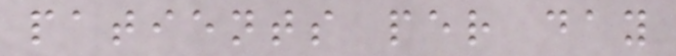patients per day
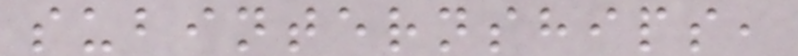subinternships,
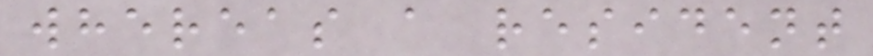whereas a resident
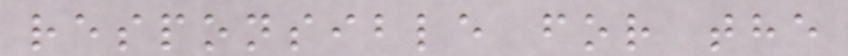responsible for the
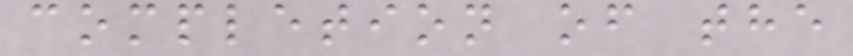completion of the
